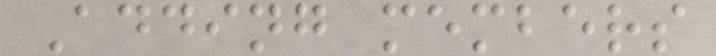Adding members
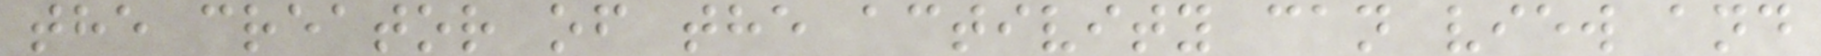the creator of the activity can view and
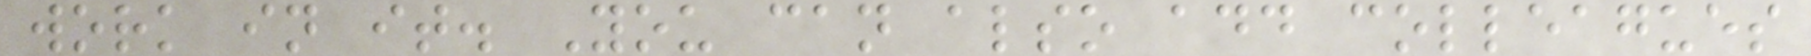work in it. You can also add colleagues
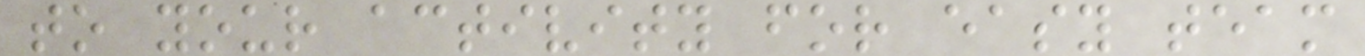to your activity for easy team
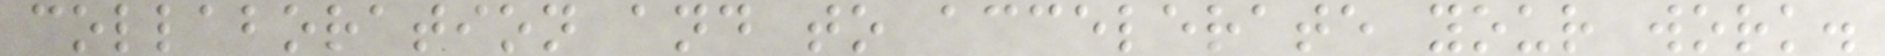collaboration and to accelerate your work.
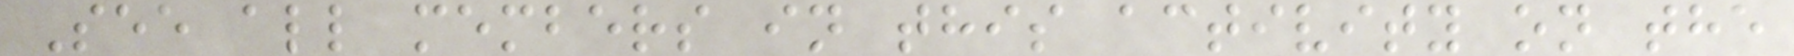See all members in this activity on the
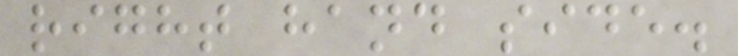right hand side.
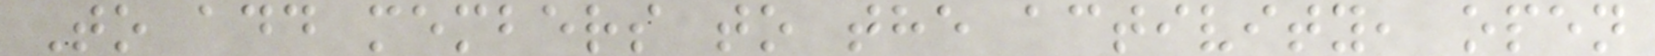To add members to the activity, open
